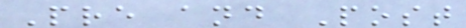Pre and Post
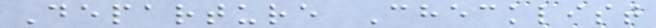Departure Checklist
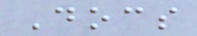Docs
